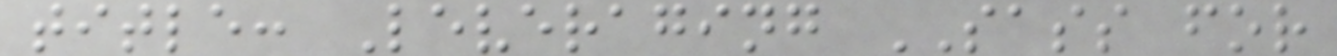title: Leveraging SASS for
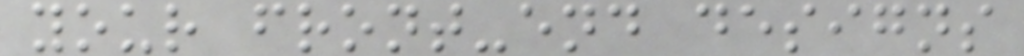your front-end designs
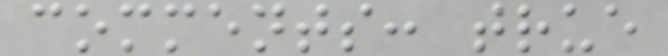comments: true
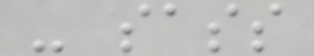- sass
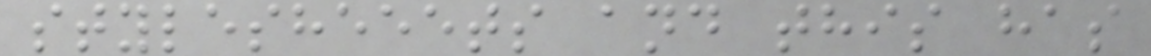stylesheeets and this has
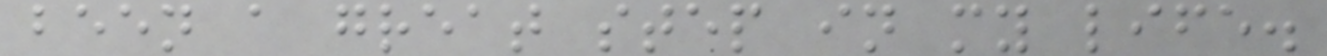been a great step in my life.
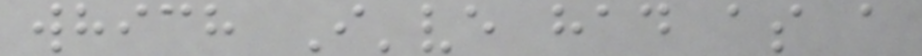which I've had as a
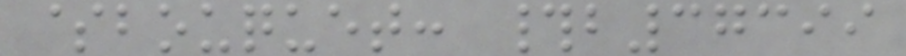$bouquet: #b37399
